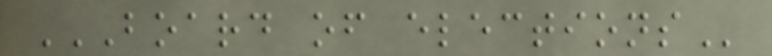BOARD OF ELECTIONS
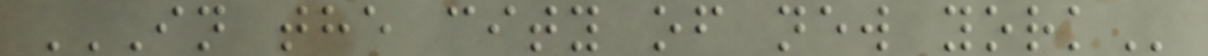IN THE CITY OF NEW YORK
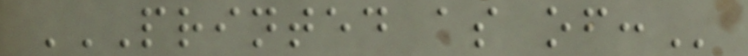PRINTED AS OF:
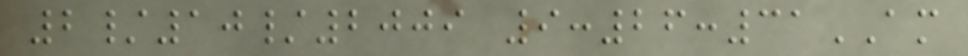2/10/2009 9:26:31AM
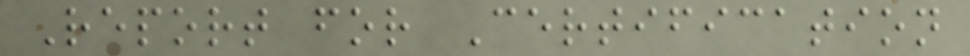Report for Certification
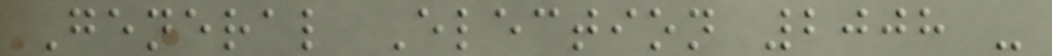General Election 2008 -
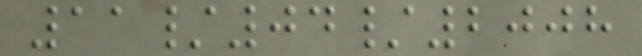11/04/2008
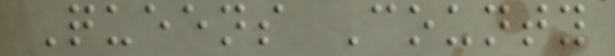Queens County
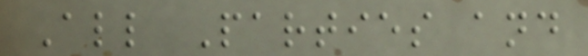All Parties and
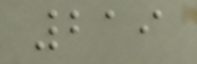219
